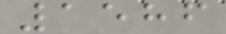1586
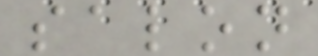salon
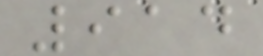914
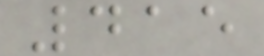415
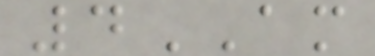4AM
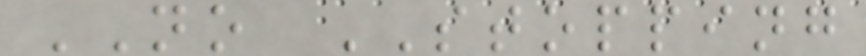NO STOPPING
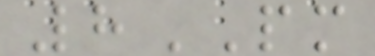8PM
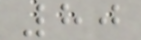80
